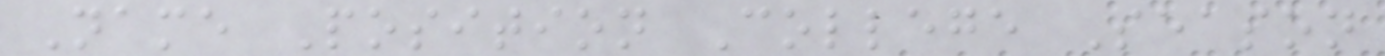Name Position College Season
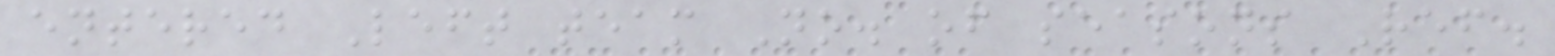entered Left team No. of seasons Ref.
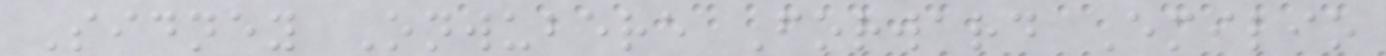Sidney Onwubere Forward Emilio
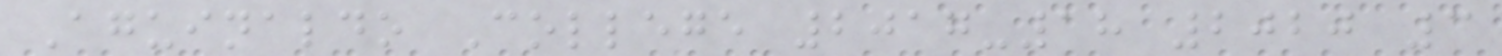Aguinaldo College 2017-18 2020 3
